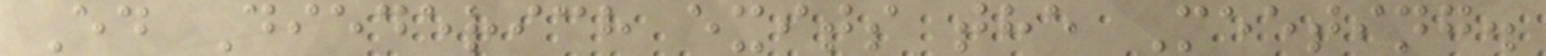Ed Diederich exits the Meeting.
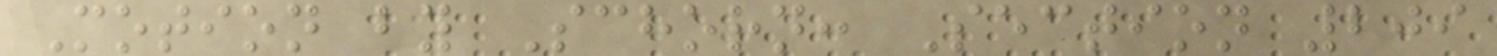Motion by Schorn: Section 209
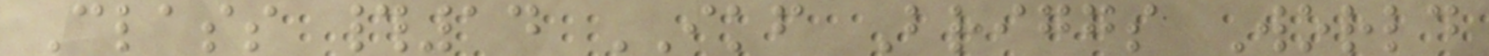Class #14 IKF Briggs World
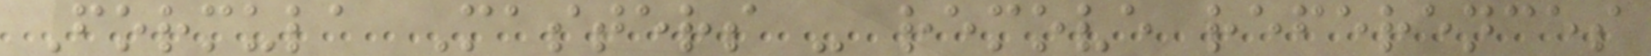Formula Masters - remove references
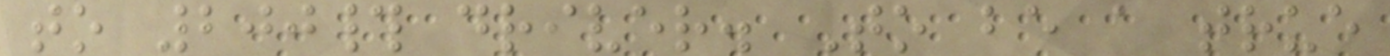to 200# driver. To be a true
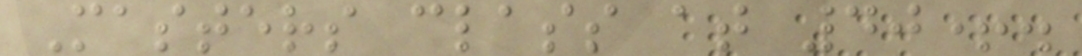Masters class at 40+.
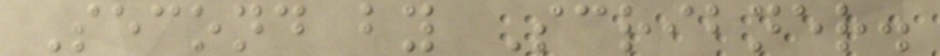Second by Scribner.
